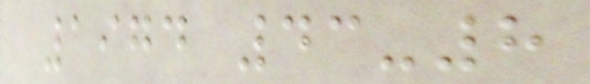1974 43-8
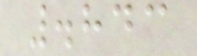.843
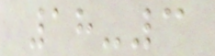18-3
